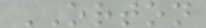ORTON
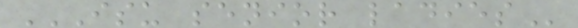ISU SENIOR LADIES
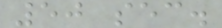50 sec.
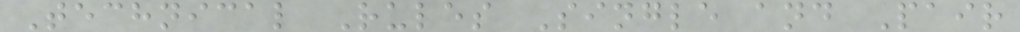Technical Rules Single and Pair
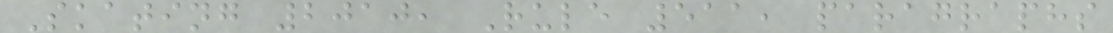Skating 2010, Rule 511, paragraphs
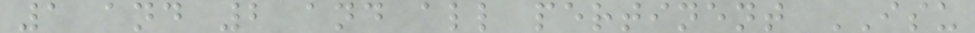1 and 2 and all pertinent ISU
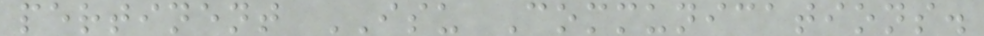pertinent ISU Communications.
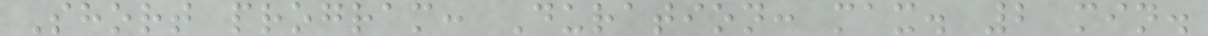Short program: Duration: max. 2 min.
